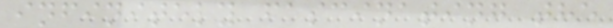infinitely fascinating the
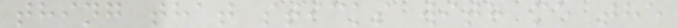thing that sticks with me the
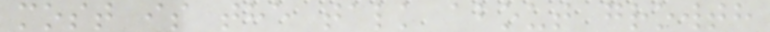most is the talk about growth
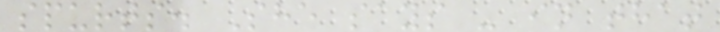spurts. She says - in that
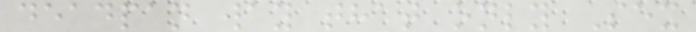deadpan way that only Sex
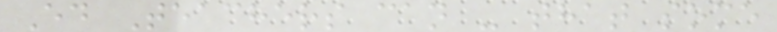Ed Teachers can - that some
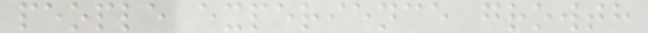people experience growth
